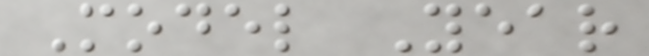Model Year
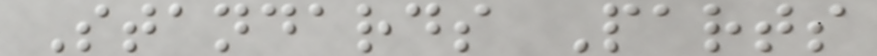Standards Parts
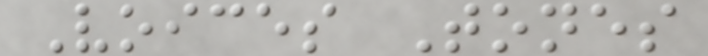Voices Tones
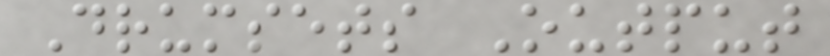Drumsets Output
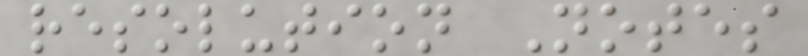resolution Notes
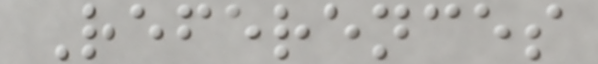References
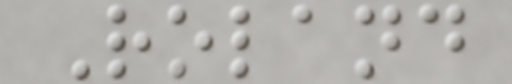Roland
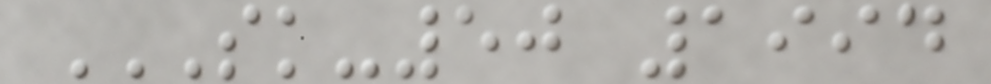SK-50 1994
